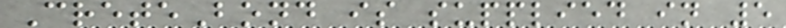CreteBond is supplied in 5
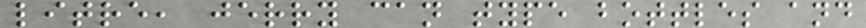litre, jerry can type bottles and
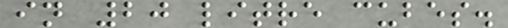in 20 litre cubes.
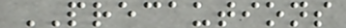PRECAUTIONS
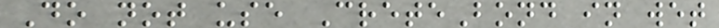Do not use CreteBond in wet
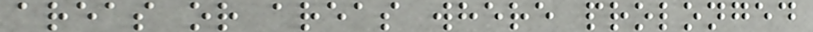areas or areas where prolonged
